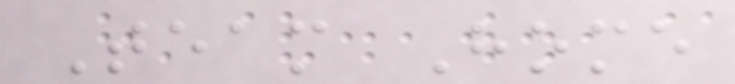Team Home
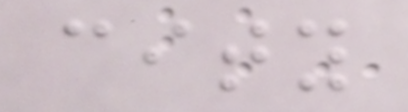city
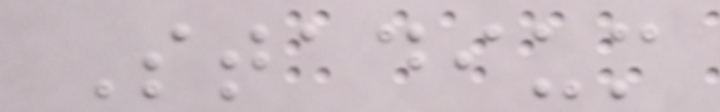Stadium
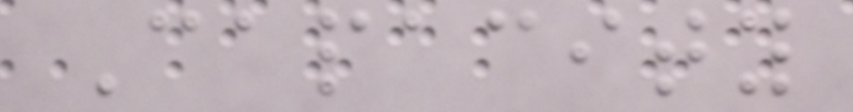Capacity
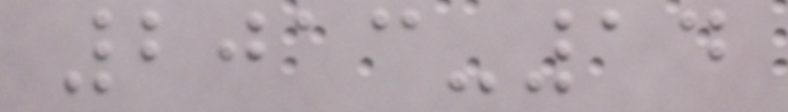2013-14
